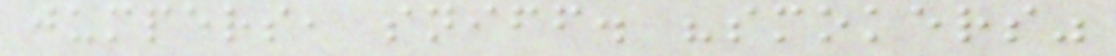jumpers, sniff. "smokers"
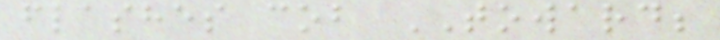flashes cob TOWARD;
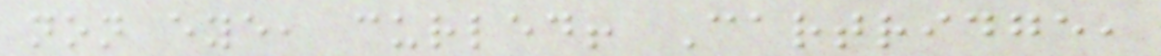non eye, curled! Cartridge,
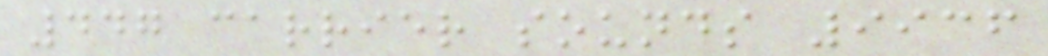447 carrier sounds 9936
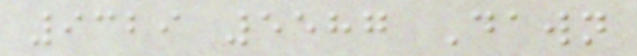9329 5587 Dawn
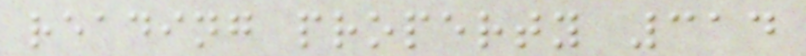reading property 314
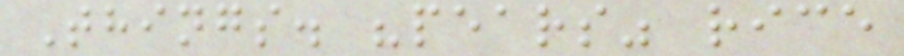Things. "pears" rice
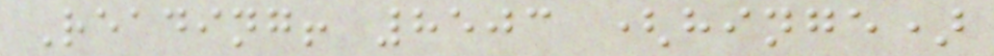Reading! 8503 (hinge)
